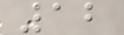12
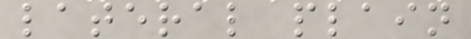lateral plain
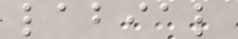labial
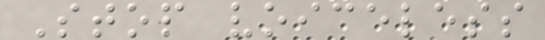Stop voiceless
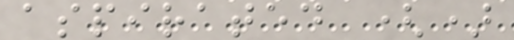aspirated ()
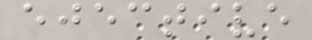ejective
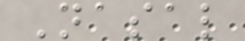Nasal
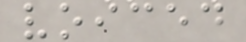voiced
